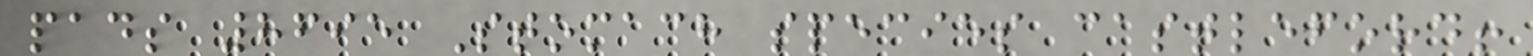pads 8695 Stomach species castleford!
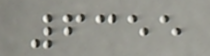6355
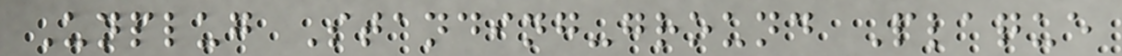Unplug Standing-ground Plaque
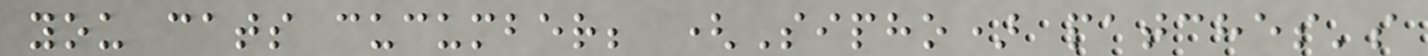you cats cucumber; (Sipho) patches's
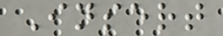Insert
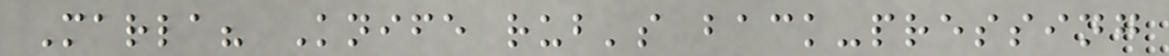Marla? Knife rub's back-pressing
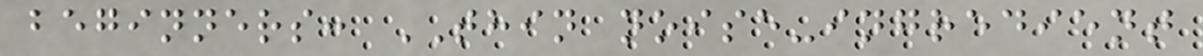beginners: THIN noise-ingredient
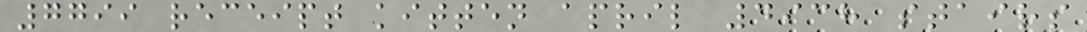7799 receipt kitten april 4938 stairs
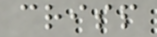crisp
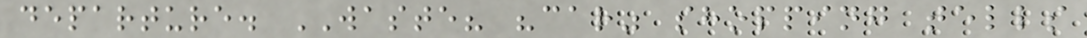departure. WASTE? "car" shopping tells
